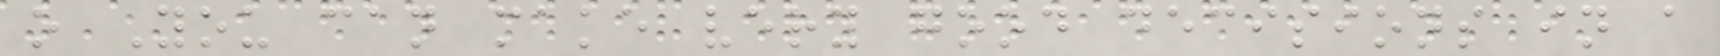o You can make very good decisions in a
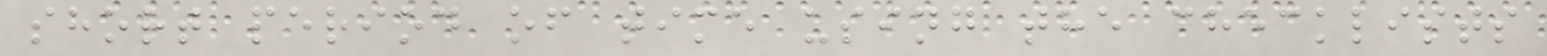short period of time using the checklists
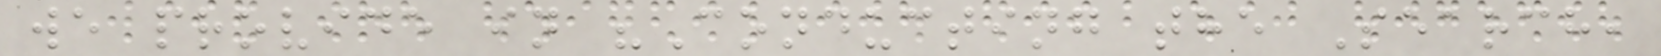we provide in "Conducting the Search,
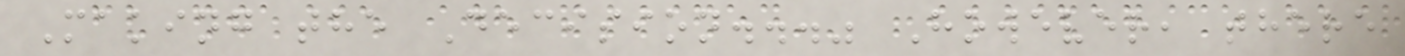Making the Decision..." However, there
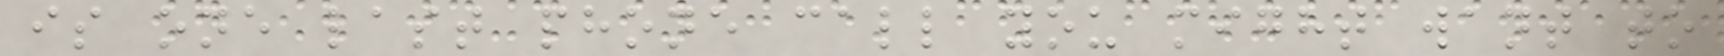is one last phone call you might want to
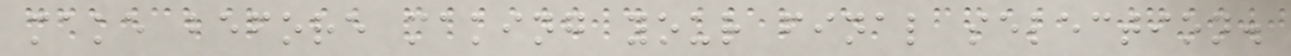make before making your final selection.
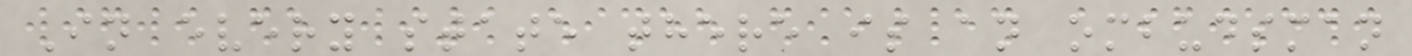In every state there is an ombudsman
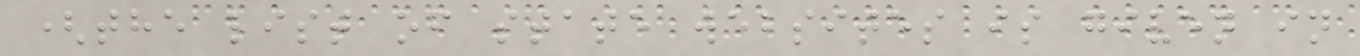(the list of state websites is given in
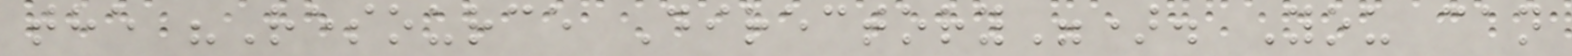the "Resource Directory"). You can
